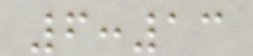6:13
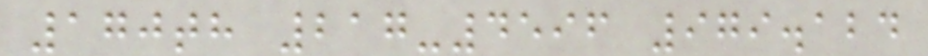170th 217-4596 979.124
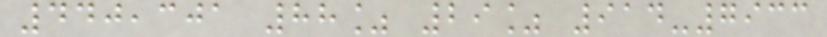440,301 88% 29% 914-7933
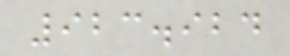923.924
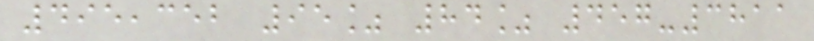495,352 95% 84% 457-3811
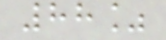88%
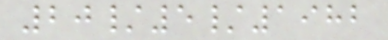20/5/1982
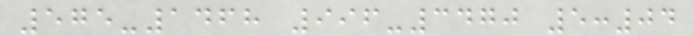575-1468 996-3470 5:04
